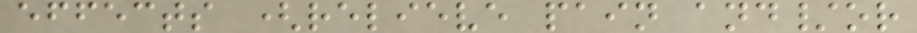effects (relieve pain and/or
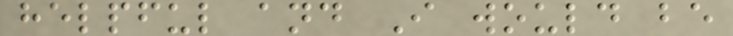helpful and I would be
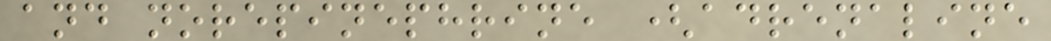and norepinephrine (adrenaline
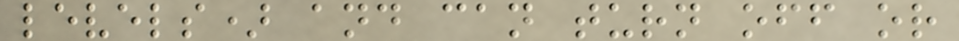levels) and can turn off or
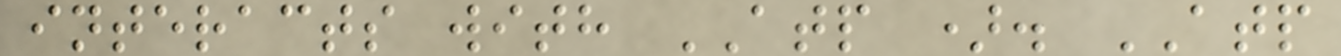interacts with ATP ). ATP
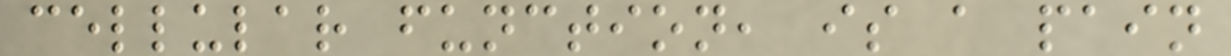cellular function, is a pain
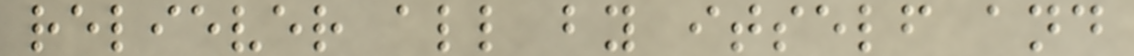reliever all by itself and
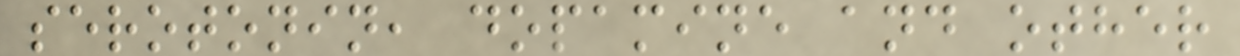serotonin, dopamine and other
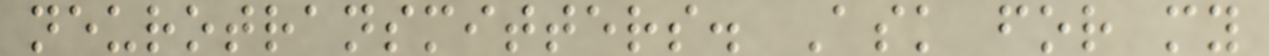neurotransmitters. Ask for my
